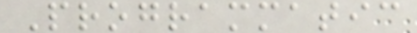Programmatic
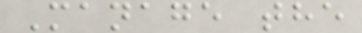Manage the
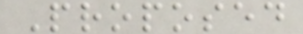Proposed
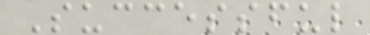Successful
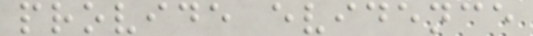provide evidence
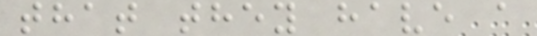that they have a
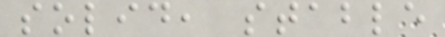solid, stable
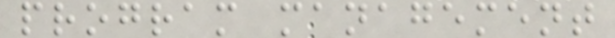program management
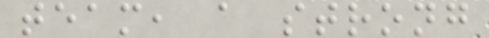team, a strong
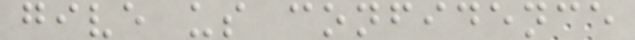give us confidence
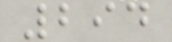294
